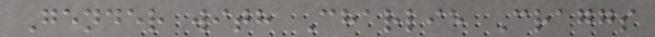Gender with Charlie Craggs
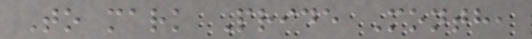To mark Pride Month,
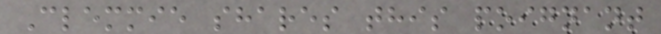Clemmie shares this poignant
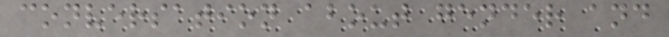conversation about gender and
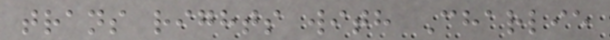trans rights with Charlie
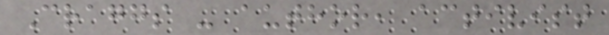Craggs - author, activist
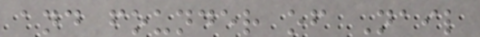and founder of Nail
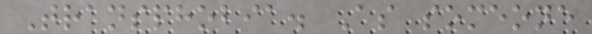Transphobia. As someone
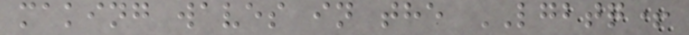making waves in the LGBTQ+
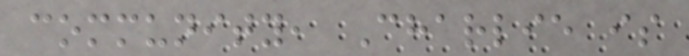community, Charlie is
